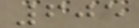605
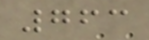763
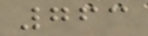763
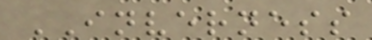INVERNESS
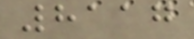8117
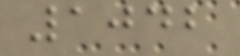1042
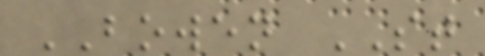BOWEN ST
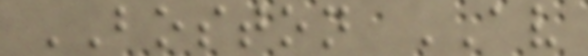BOSTON AV
